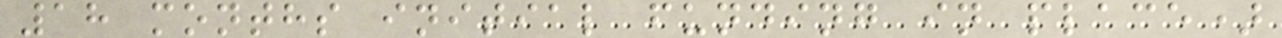18 months initial funding in place)
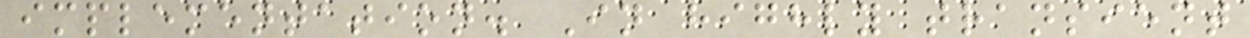implementation. In highly transient
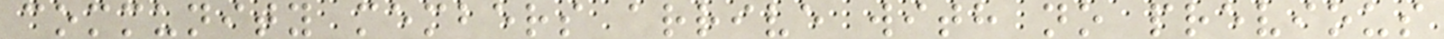community members arrive with no previous
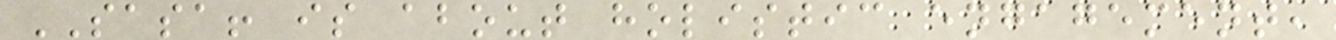SASA! is about holistic engagement,
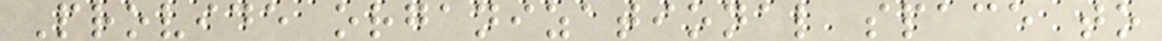Provide organizational space to
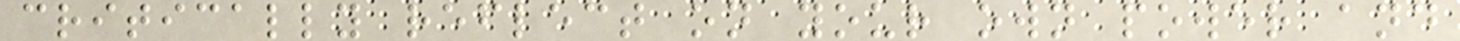critically reflect on your own power and
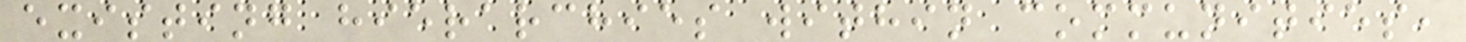existing hierarchies within communities,
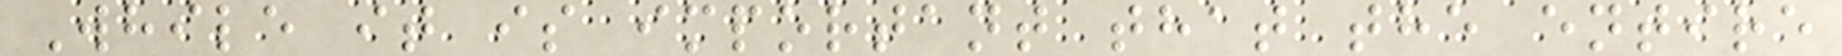While it is important that the entire
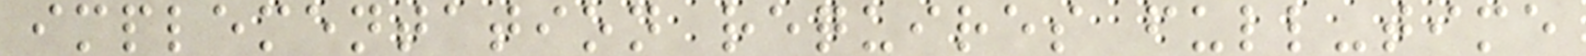implementation requires full-time
